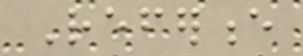Reference
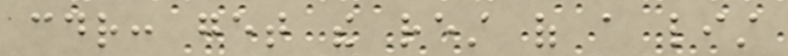cdr: get the rest of a list
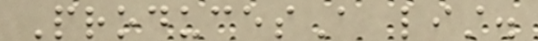ProducesA list.
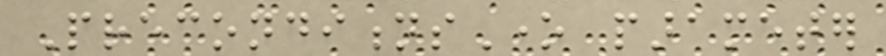PreconditionsOne parameter
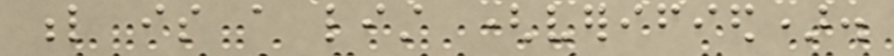l is a list (verified).
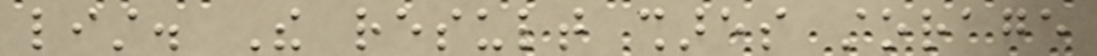list. The result shares storage
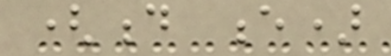(d e)
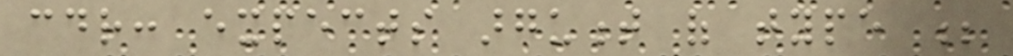cdr: expects argument of type ;
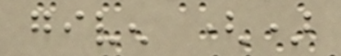given ()
